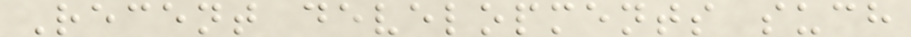Recent developments such
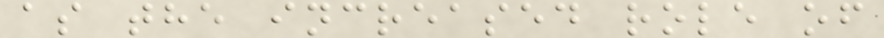as the increased role of
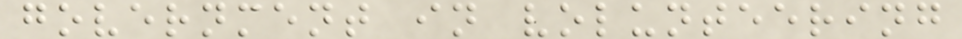government in volunteering
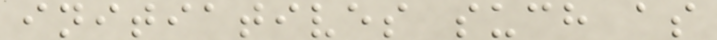initiatives such as
